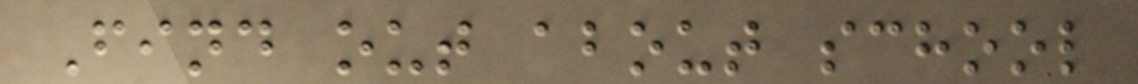Find out about school
